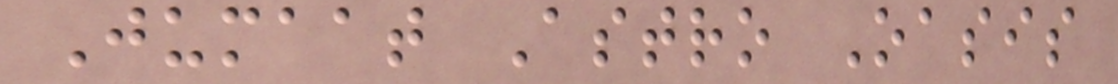Jumaat Astro Oasis
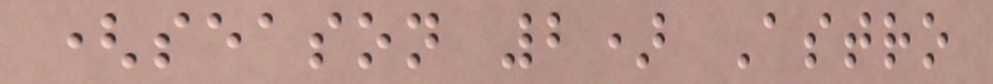(season 2) Astro
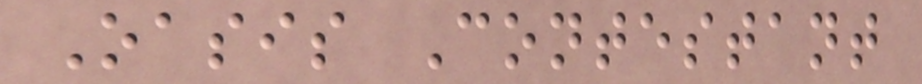Oasis Contestant
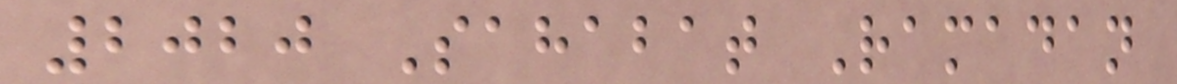2020 Sahabat Ramadan
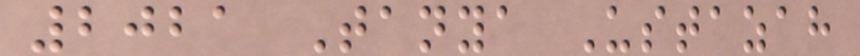2021 Tanya Ustazah
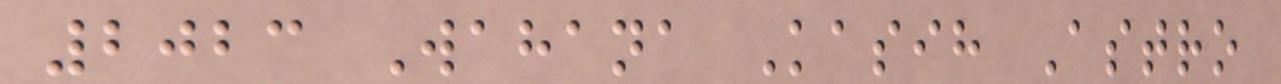2023 Wahana Kasih Astro
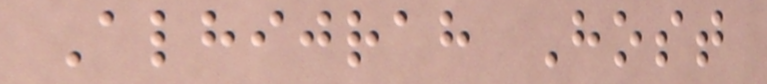Alhijrah Host
